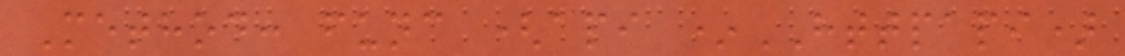Method: func (api *HTTPAPI)
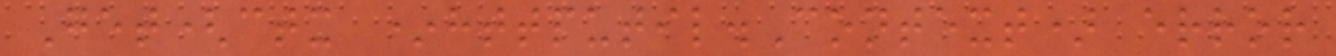Get(ctx *httputil.Context) error
